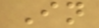In
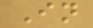In
